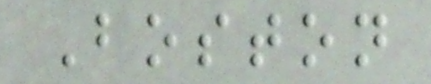Boston
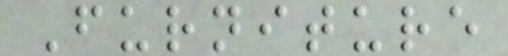Furniture
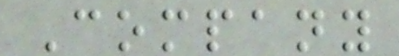Company
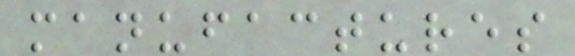manufactures
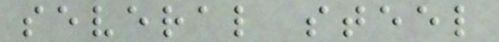several steel
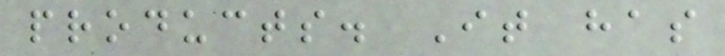products. It has
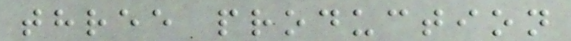three production
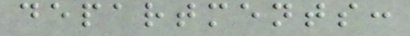departments:
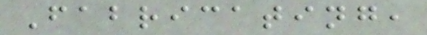Fabricating,
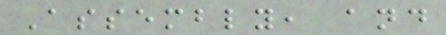Assembly, and
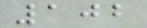102
